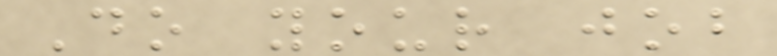Do your job
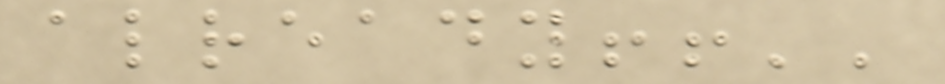already!!''
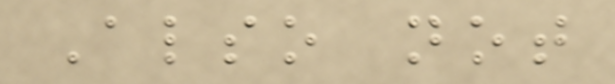Also not
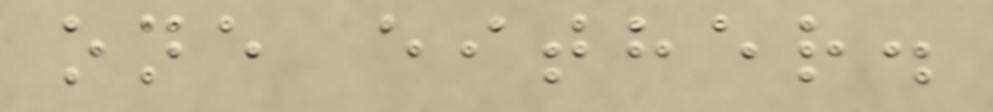one either.
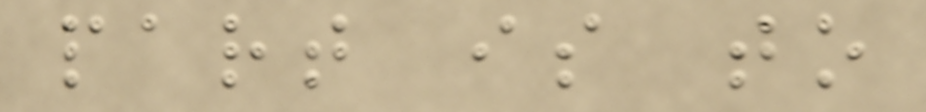part is to
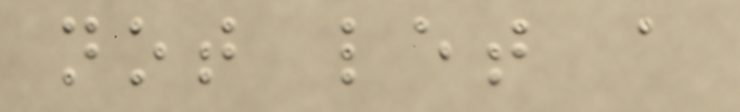not let a
